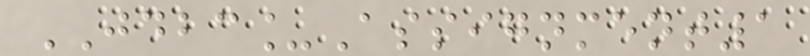JDBC_Assignment1
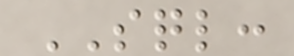SQL:
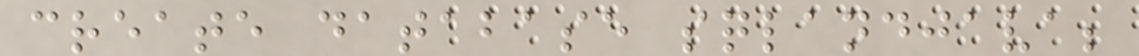create database sqlandjava;
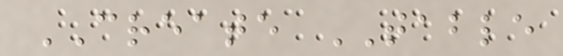CREATE TABLE
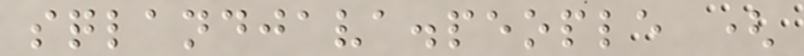sqlandjava.people (
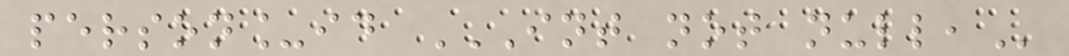person_id INT NOT NULL,
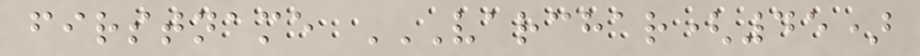firstname VARCHAR(45)
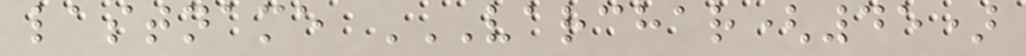lastname VARCHAR(45)
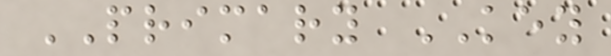PRIMARY KEY
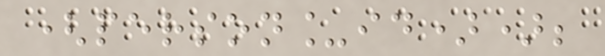(person_id));
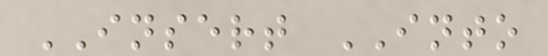INSERT INTO
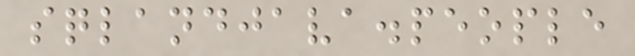sqlandjava.people
